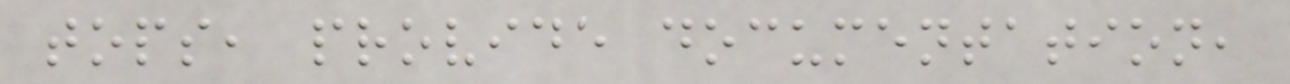tops, provide documentation,
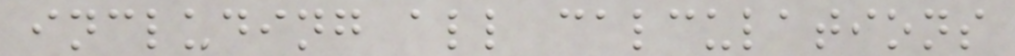including all calculations
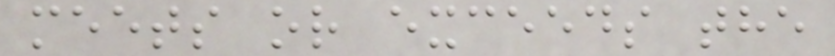meets or exceeds the
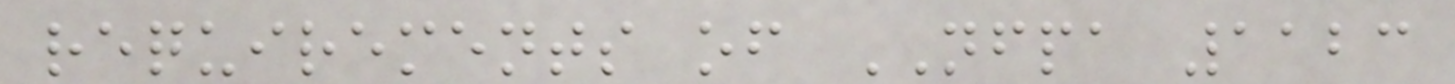requirements of NFPA 1123
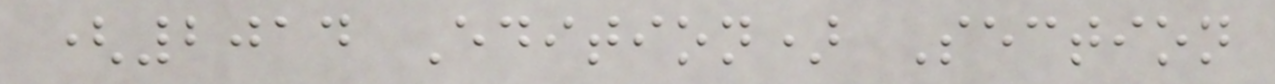(2014 Edition) Section
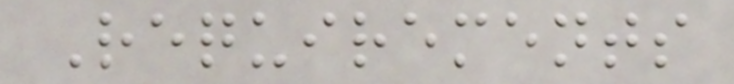Requirements
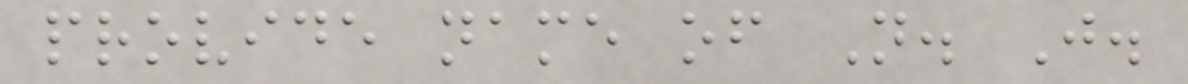provide name of N. J.
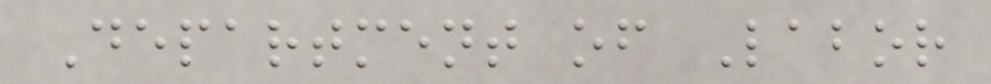Department of Labor
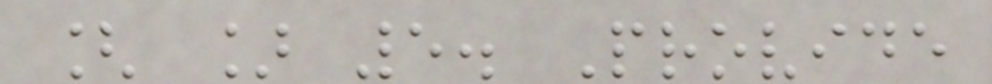[ ] 5. Provide
